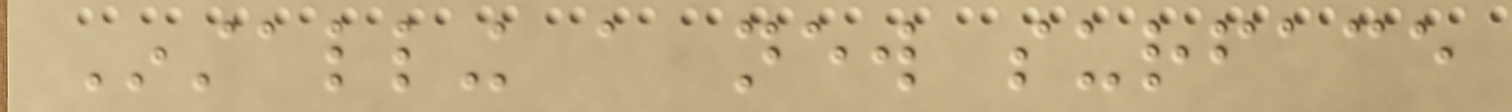Installing a new surface
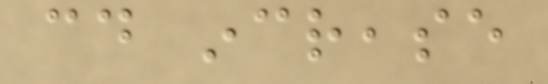could increase
